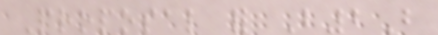Proposal for B2B
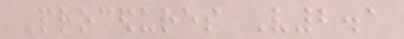Procedures V2.1
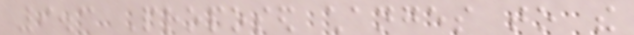9.3 Proposed changes to the
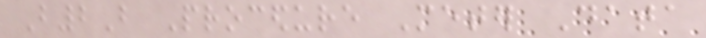B2B Procedure Meter Data
